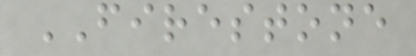FIRESTONE
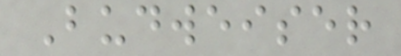Budweiser
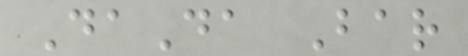DaDa Bar
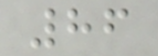86
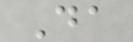Da
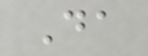Da
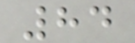84
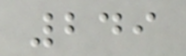249
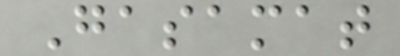Gasamat
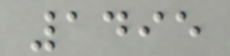1495
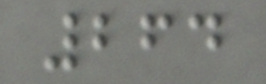264
